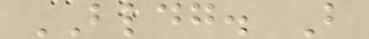BLDG. B
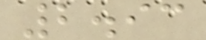2.93
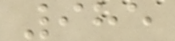985
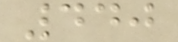440
